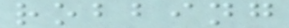robbing
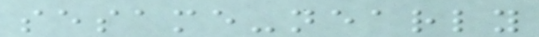sesame-nearly
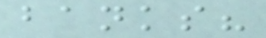banks?
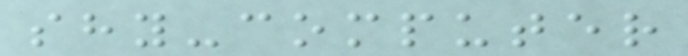shy-computer
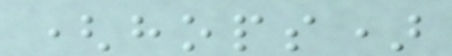(hops)
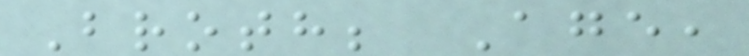Broth; Age,
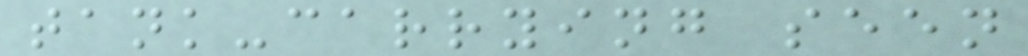tank-carrying seen
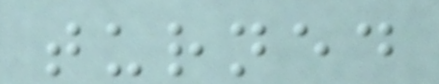turned
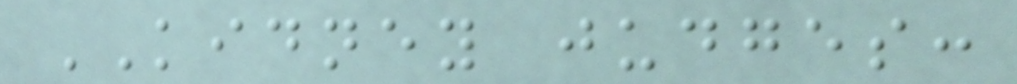KIDNEY judges:
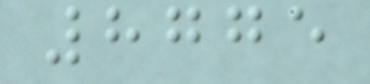8775
